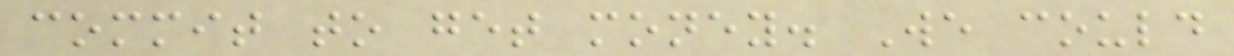commit to get money. We could
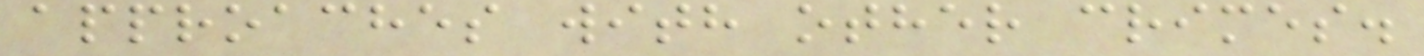approaches with other crimes.
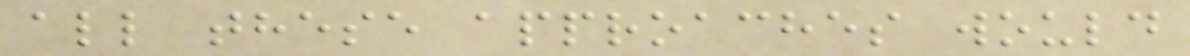all these approaches would
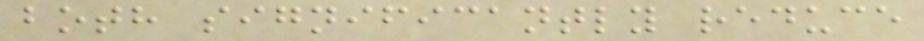both significantly reduce
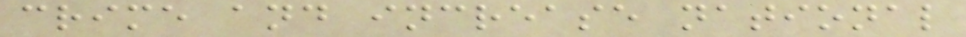crime and increase national
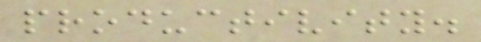productivity.
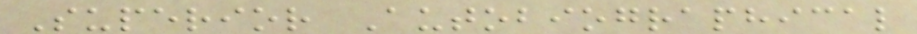Superior Autobiographical
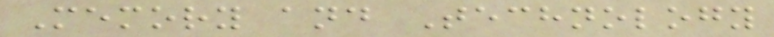Memory and Technology
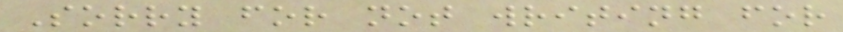Sorry for not writing for
